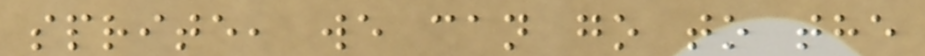sprite, we can go to the
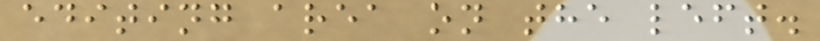editing area on the left.
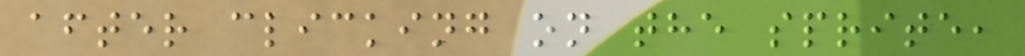after clicking on the sprite,
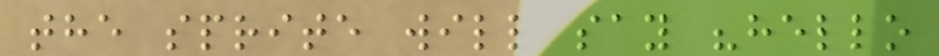the sprite will say "hello
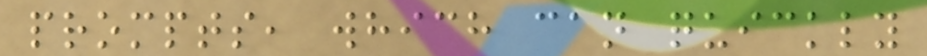prompts, which can quickly
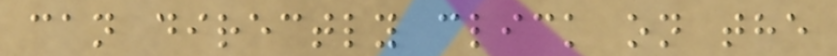can directly click on the
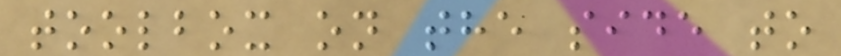toolbox on the side to
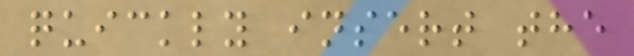quickly insert the
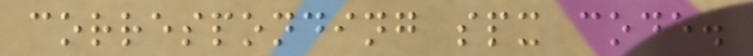corresponding spx code.
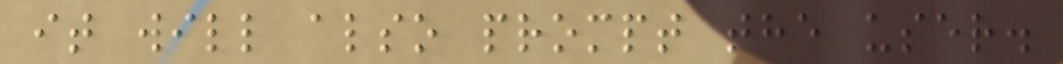it will also prompt the user.
